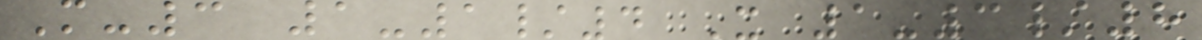M-3 1-1/4 X 1-3/8
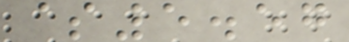$5.57
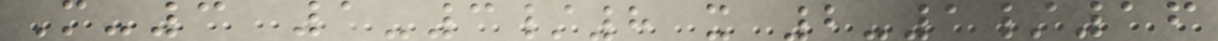M-3 1-3/8 x 2-1/16
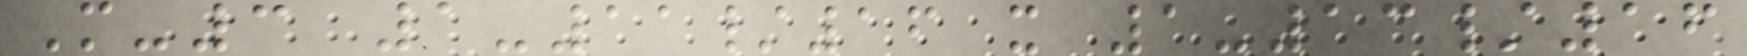M-3 1-11/16 x 1-13/16
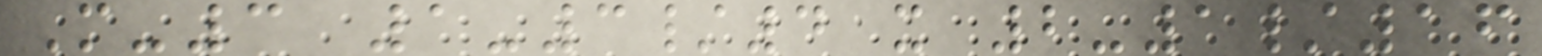M-3 1-3/4 x 2-1/16
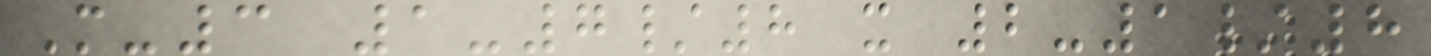M-3 1-7/8 x 2-1/8
